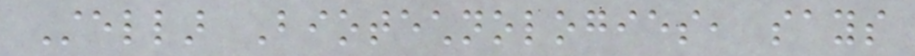Stellar Biotechnologies, says
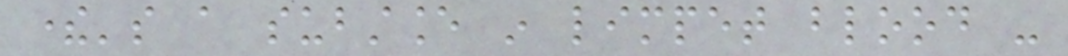there's a substance in limpet blood -
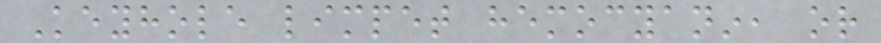Keyhole limpet hemocyanin, or
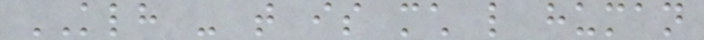KLH - that is much like human
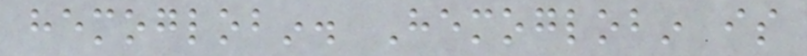hemoglobin. Hemoglobin is
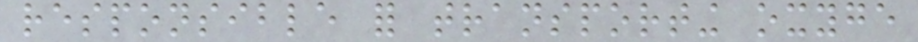responsible for transporting oxyge
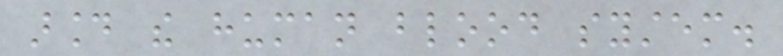around the human blood system.
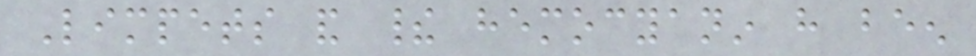Limpets and their hemocyanin have been
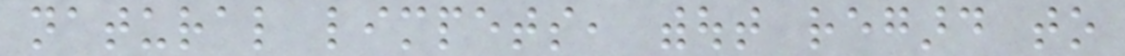natural limpets, without regard to
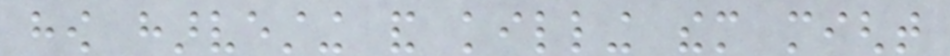how harvesting and killing them might
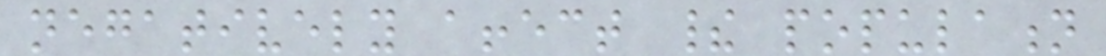negatively affect their population
